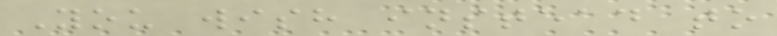You wish instead to
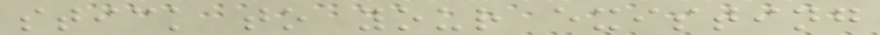stick to your existing
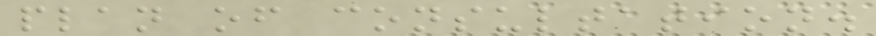plan of consultation.
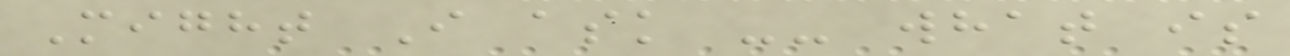Might I ask -- what is
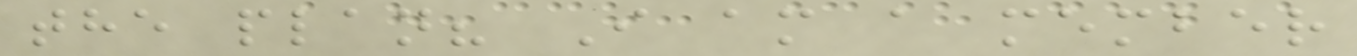the plan? I am a member
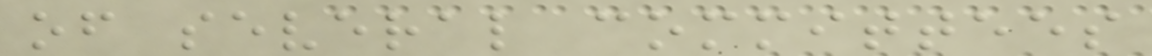of several committees
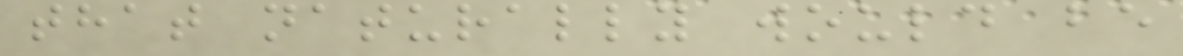that naturally would be
